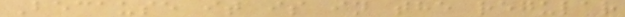Because it is in the regular
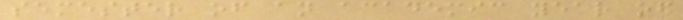semester of an academic year of
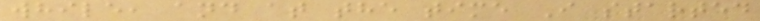while, and at the time I started
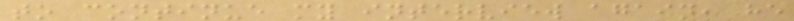to continue my interview again, he
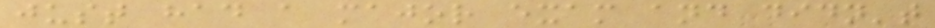just had a major exam and didn't
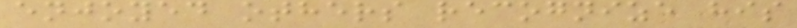enjoyed others recognize his
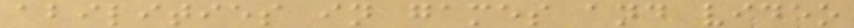abilities in games and video
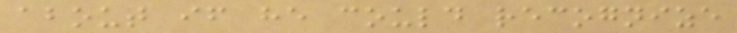about if he could recognize
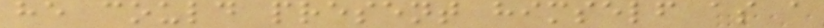he could present himself as a
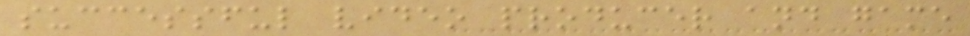successful video producer and game
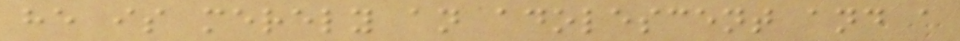he is merely an adolescent and a
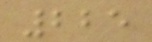225
